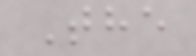The
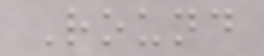Round
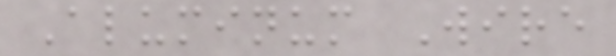Aluminum Wire
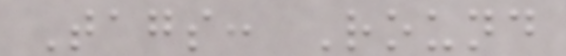Tags: Round
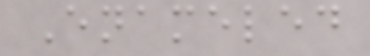Enameled
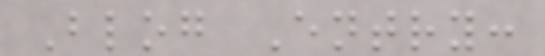Blog Entry:
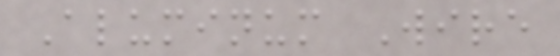Aluminum Wire
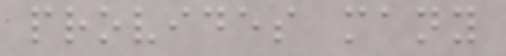provides many
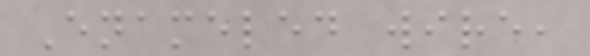Enameled wire,
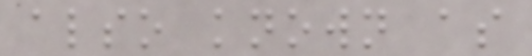also known as
